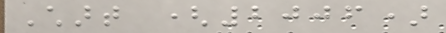Chart (2006)
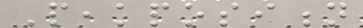Peakposition
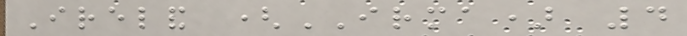Ireland (IRMA) 4
